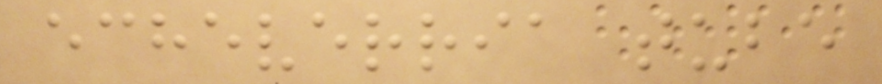echeverria tube
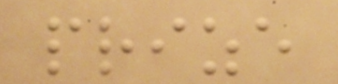prize
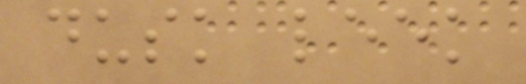dusk leek
